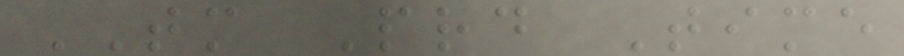TM Prd Time
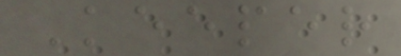Keeper
